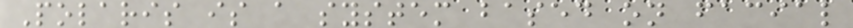Polaris is a system based on facial
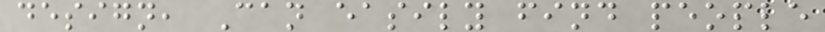design, Can easily find people
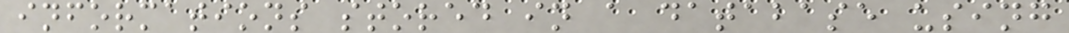informations stored in a database using
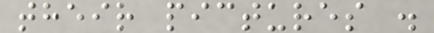their pictures .
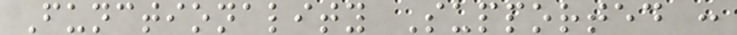Functionality Supported :
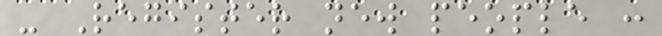- Register new people :
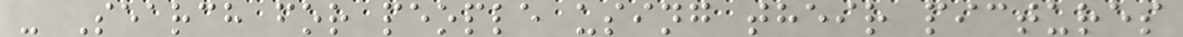- Search for people using their pictures
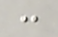:
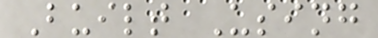Built Using
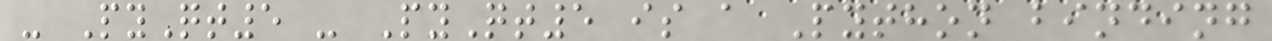- PyQt5 - PyQt5 is a Python binding
